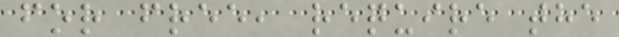for free, require the
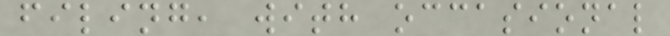filing, with occasional
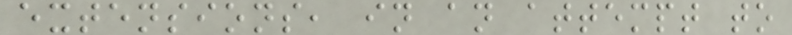extensions, in an attempt to
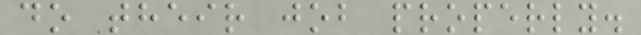do their job properly.
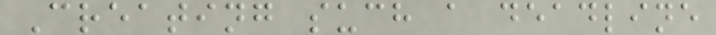Creating such a deadline
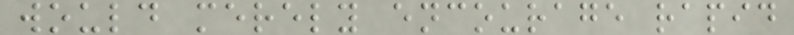would merely encourage rapid
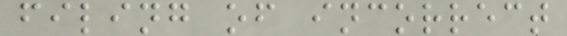filing of incorrect
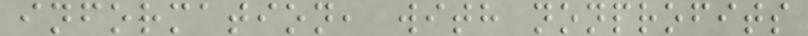information, with nonprofits
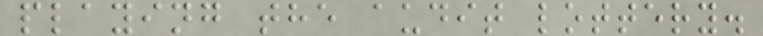playing the audit lottery.
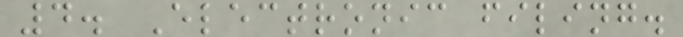4. Electronic filing.
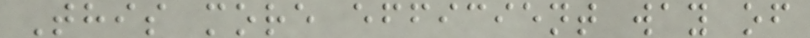This more efficient way of
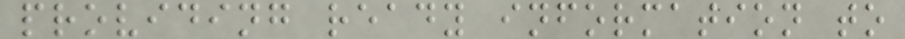providing ready information to
